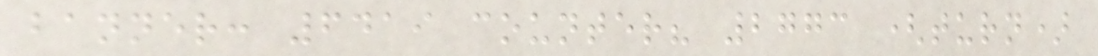banner: 6419 counter? 2773 (turn)
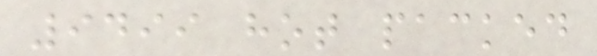9499 hot packed
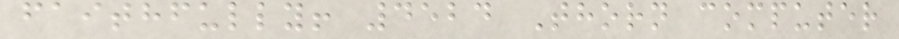faithfully! 4524 Thorn computer
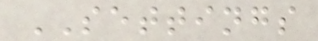SETTINGS
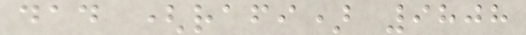dad (rafi) 9808
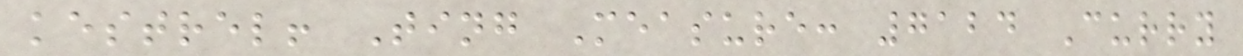kestrel! Ting Measure: 7124 Curry
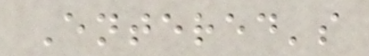Entered's
